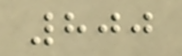800
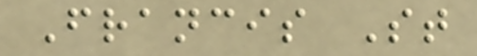Francis St
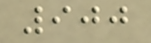900
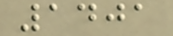1401
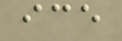ice
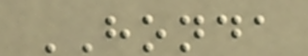HONDA
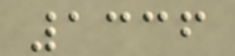1336
